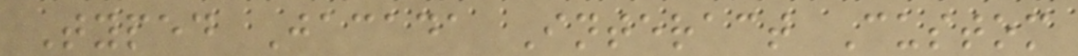Typed Jacada Interact Custom
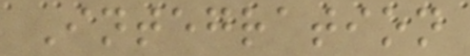Integration
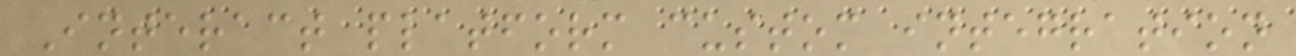Interact platform custom integration
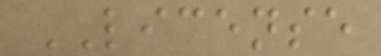LICENSE
